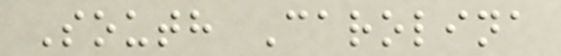South Carolina
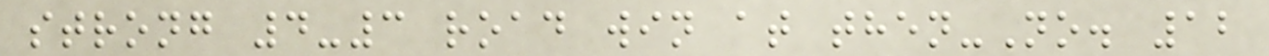strong 4-3 road win at then-No. 12
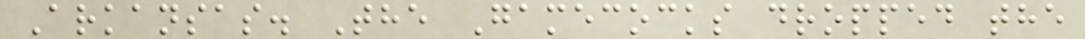Arkansas. The Gamecocks dropped the
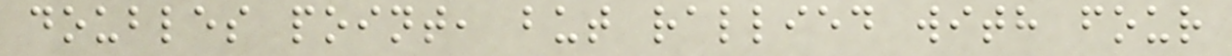doubles point, but rallied with four
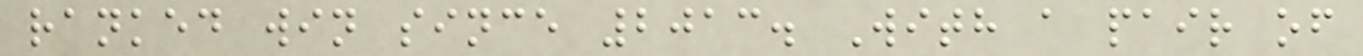ranked win since 2013. With a pair of
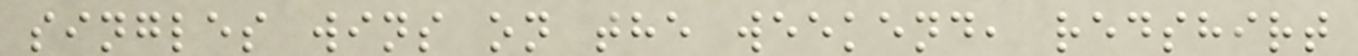singles wins on the weekend, redshirt
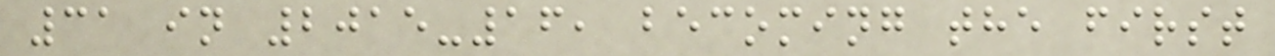31 in 2015-16, becoming the first
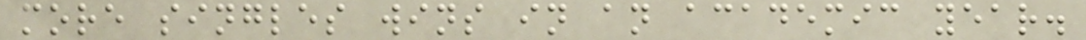more singles wins in an academic year.
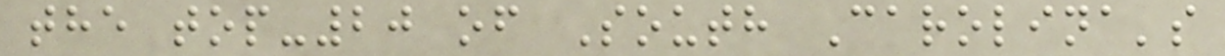the top-20 of South Carolina's
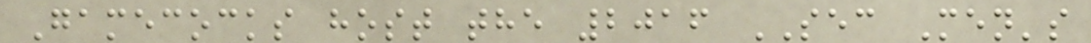Gamecocks host the 2016 SEC Men's
